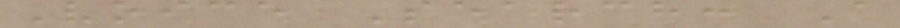Voice Search: A
